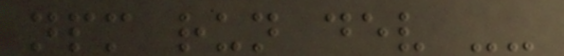npm run dev --
